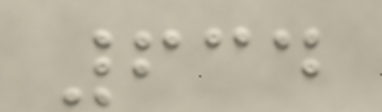634
